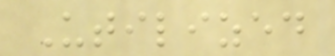Utilized
